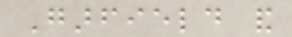Garfield and
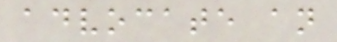advocate an
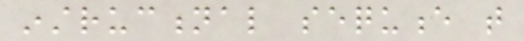instructional sequence that
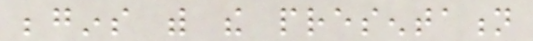begins with the presentation
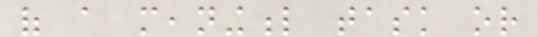of a meaningful task or
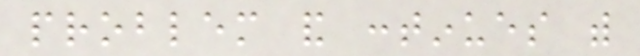problem and continues with
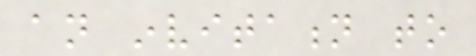an invitation to
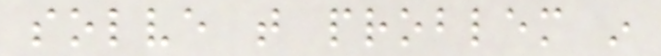solve that problem in
